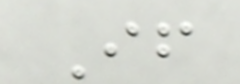If
